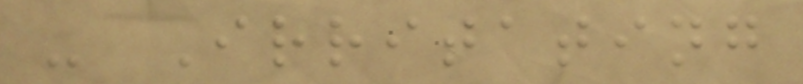- Irritating
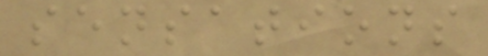sensations
